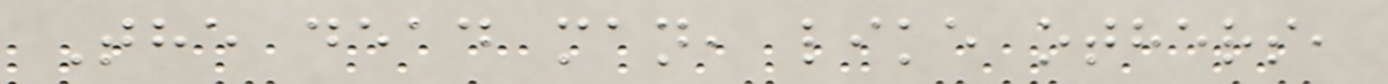The dead man, like others,
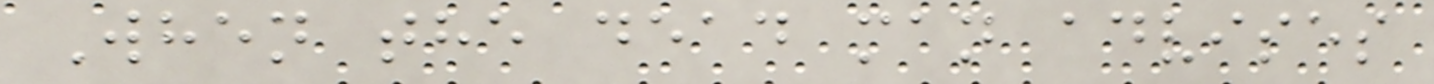When the dead man advises
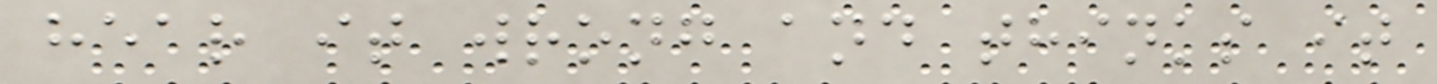hear it wrong and thinks it
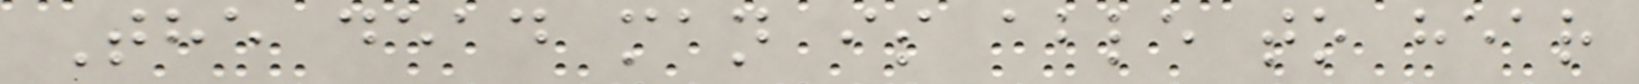The dead man is able to hear
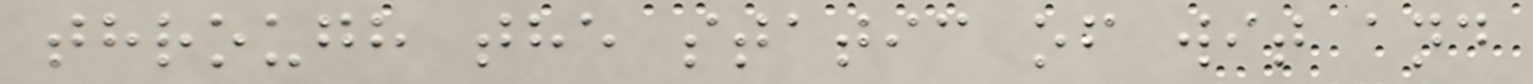through the static of wit and
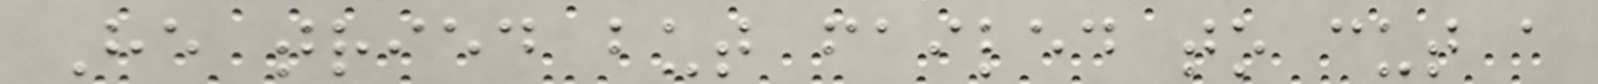He tried but failed to cut a
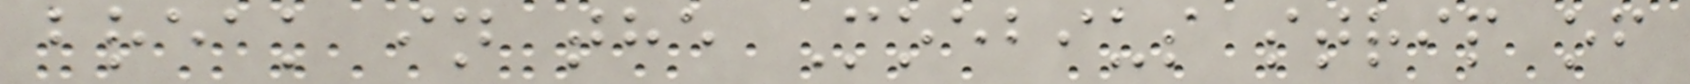break in the Moebius strip of
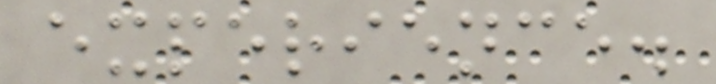experience.
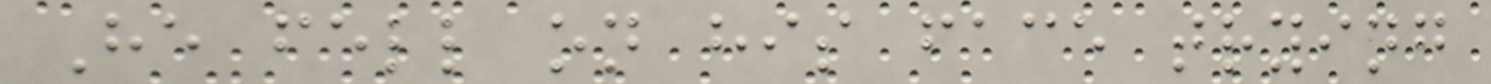He fell on his face trying
